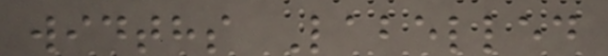widths Labelled
